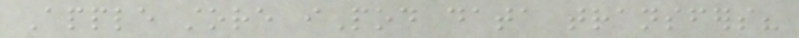Apple store iPod data transfers?
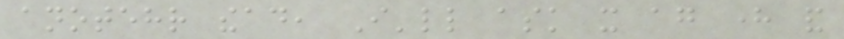anotehr thead, I'll ask it again here and
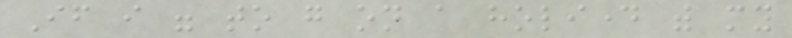If i were to go on a holiday with my
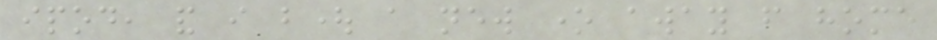ipod, and i bought a new one away from home
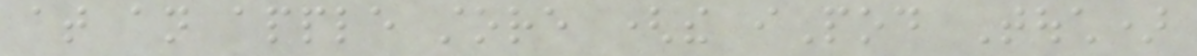at an apple store (the iPod Touch)
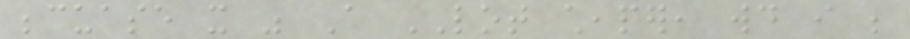becuase it was A LOT cheaper, would i be
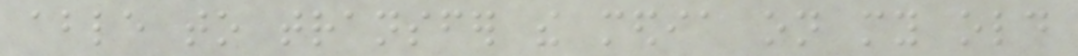able to transfer the media on my old
